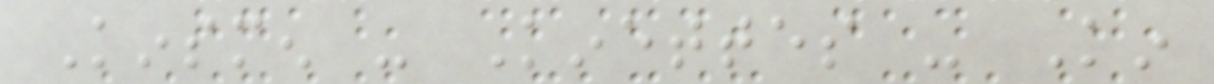Kinsmen - Kinettes - Kin
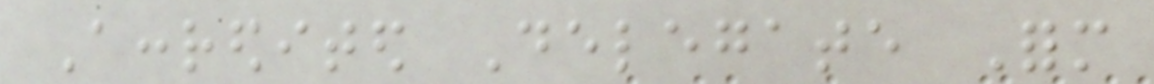Accredited Delegate Form
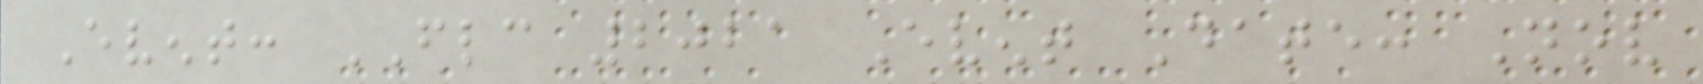Event: FLC 2021 Event Date: Nov
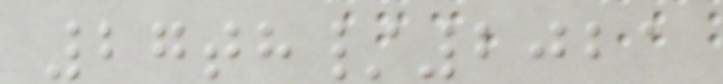27th/2021
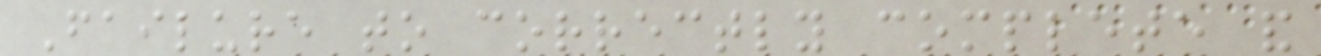Failure to correctly complete and
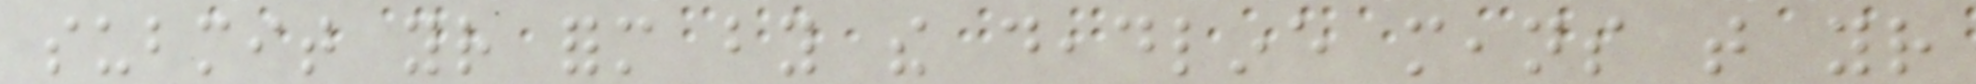submit your form by the deadline means that your
